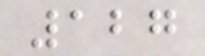127
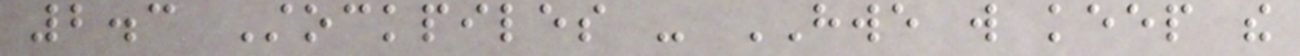2.3 Stockpiles - HWE will keep the
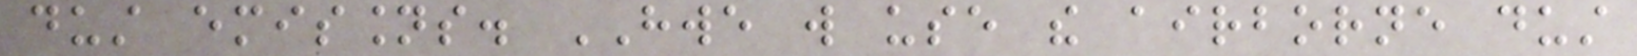dust emissions. HWE will use the airborne dust
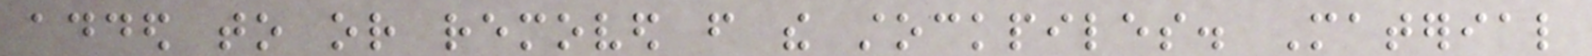added to or removed from the stockpiles. Material
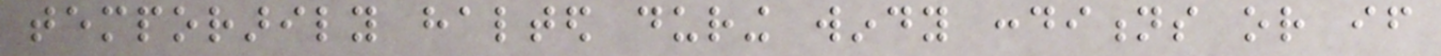temporarily halted during windy conditions or if
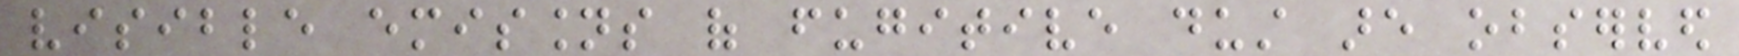visible emissions of fugitive dust are observed
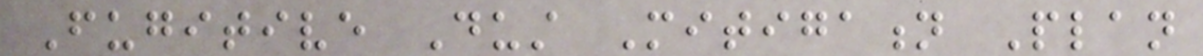Fugitive Dust Mitigation Plan
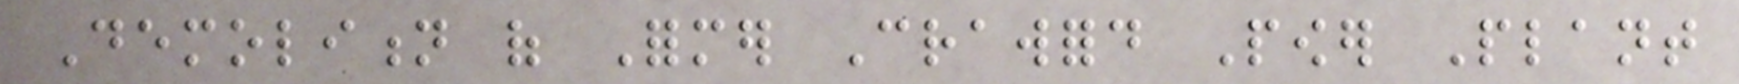Demolition of Former Crawford Power Plant
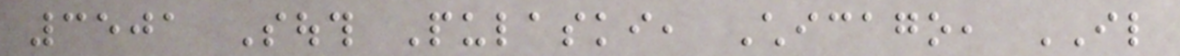3501 South Pulaski, Chicago, IL
